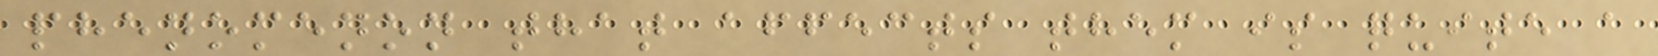phenomenon that affects them is quite a
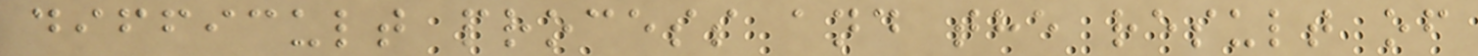difficult process and the result of
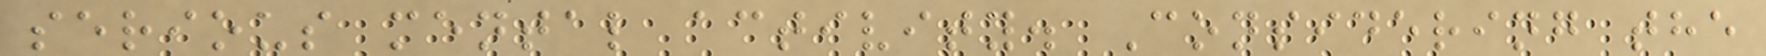serious mental activity. Considering the
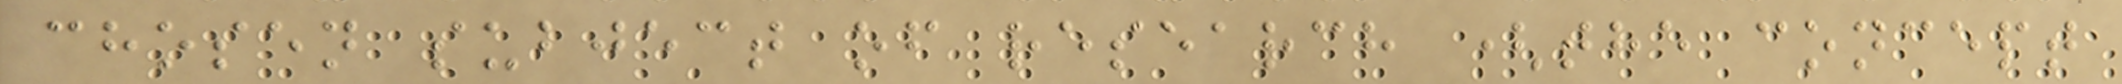chosen subject of research (the concept
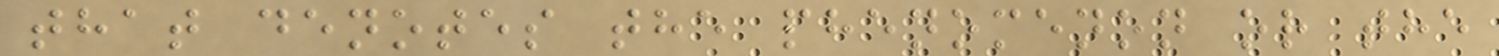that denotes the phenomenon or the
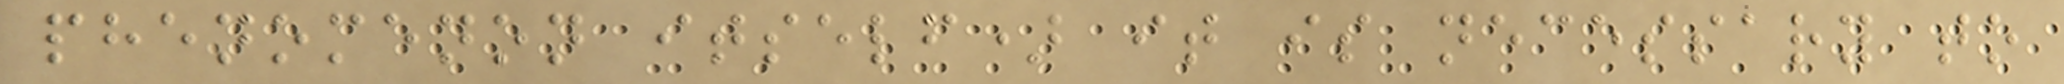phenomenon itself) it is necessary to
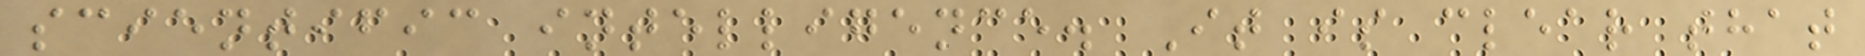scientific intelligence. It is clear that
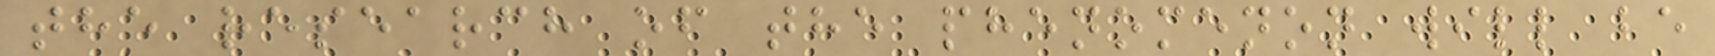the research of the phenomenon will be
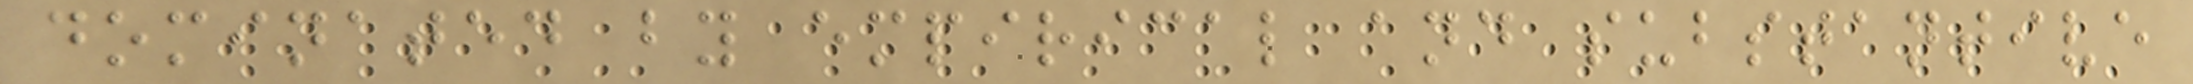dominated by empirical and substantive
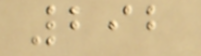292
